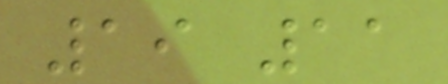19 11
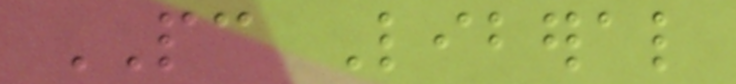PC Liberal
